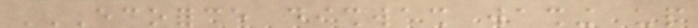ECOFORCE DISHWASH WASHING UP
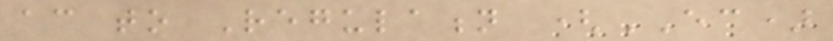according to Regulation (EC)
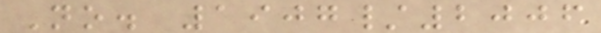No. 1907/2006
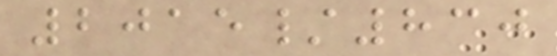2015/830
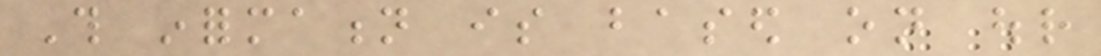This information is based on our
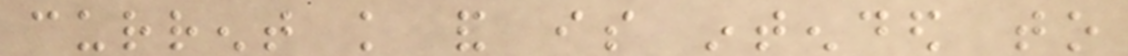current knowledge and is intended to
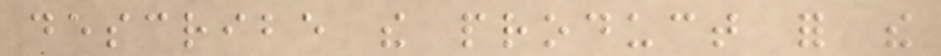describe the product for the
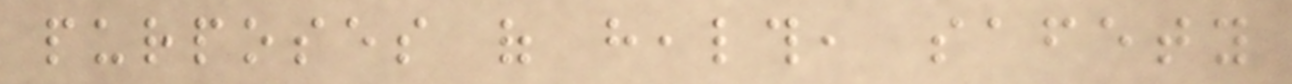purposes of health, safety
